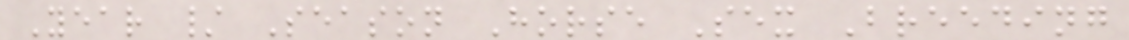Year / Season Horse Sex Breeding
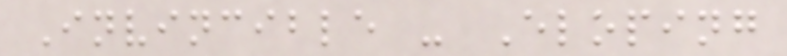Invincible - Eloping
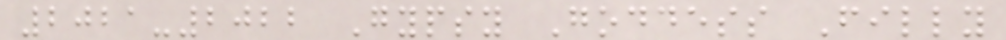2021-2022 Gypsy Goddess Filly
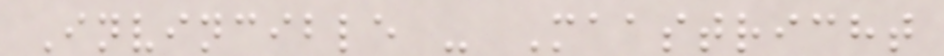Invincible - Maastricht
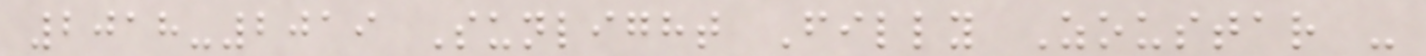2018-2019 Sunlight Filly Zoustar -
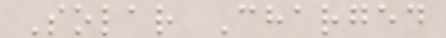Solar Charged
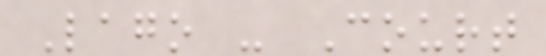Lago - Court
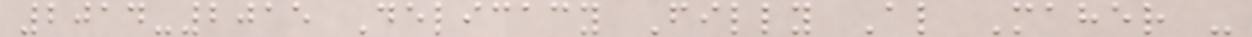2014-2015 Delicacy Filly Al Maher -
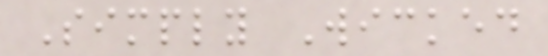Simply Wicked
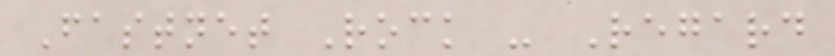Fastnet Rock - Regard
